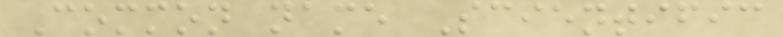Common name Scientific
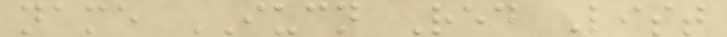name IUCN Red List
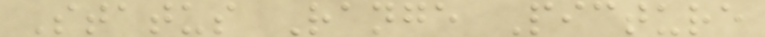Status Range Picture
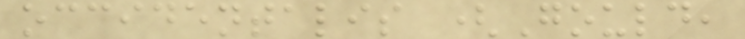occidentalis (Gould,
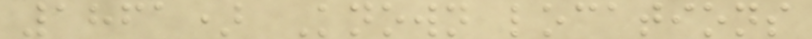1861) Known locations
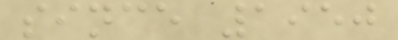since 1950
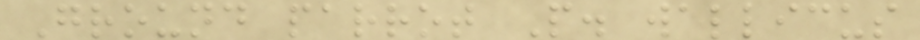Ground parrot P. wallicus
